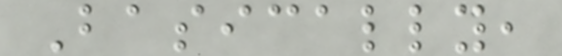Basically,
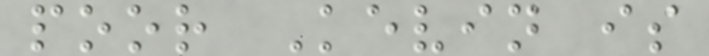poor Kevin is
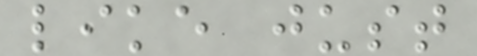like just
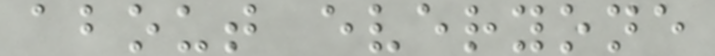about everyone
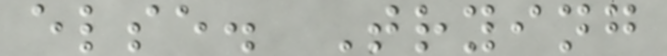else. Trying
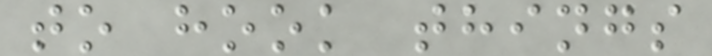to hook things
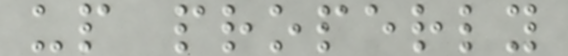up properly
